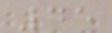45
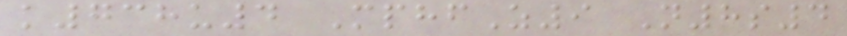k738u4 MphfZ9 N8s4
